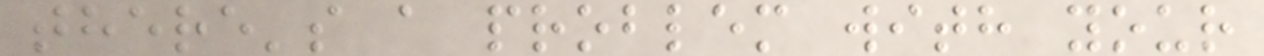there's a problem with your
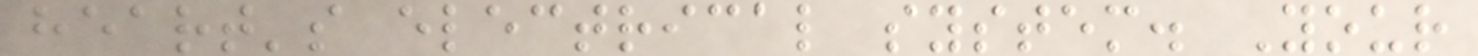heart's electrical system. Your
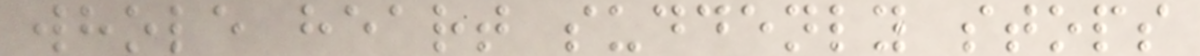whole heart suddenly stops
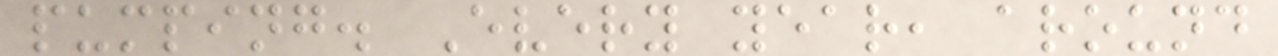pumping. Every year, around
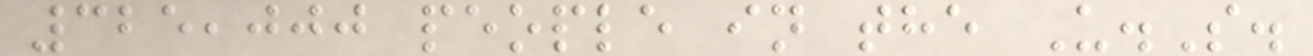325,000 people in the U.S.
